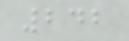242
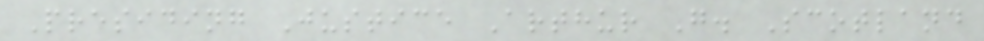Presiding Justice Arthur G. Scotland
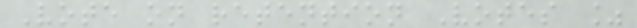Vote on retention Votes %
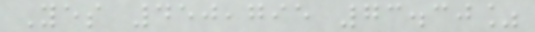Yes 450,795 73.30%
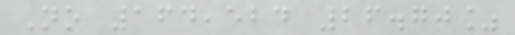No 164,524 26.70%
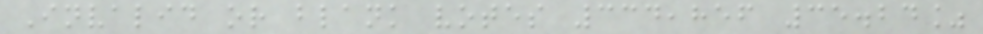Invalid or blank votes 334,856 35.24%
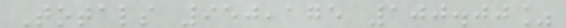Totals 950,175 100.00%
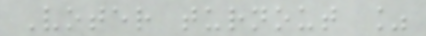Voter turnout %
